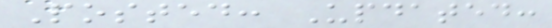Posted: Updated:
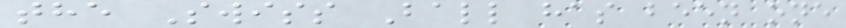the Swiss Ball has been one
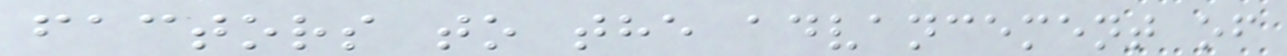factors to the advancement of
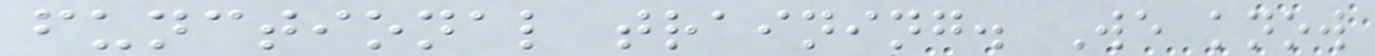functional training. We know
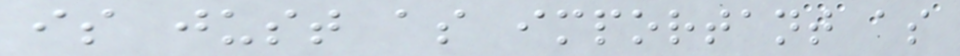is just as important as
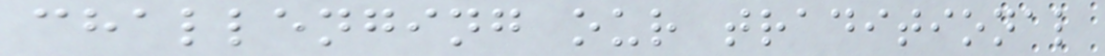challenging our traditional
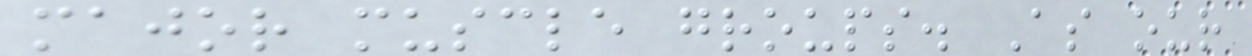major muscle groups. As our
